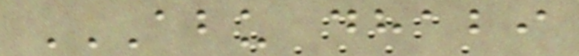ABU DHABI
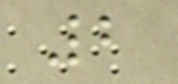2
